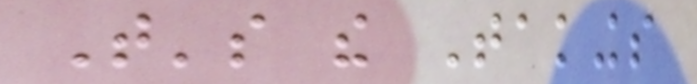That's the Takings
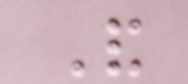And
